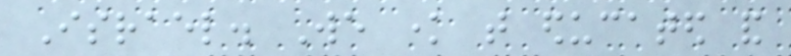Israel. We know that educated and
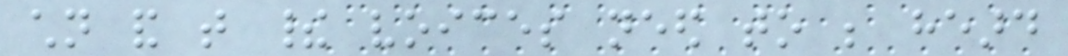children and that their voices need to be heard
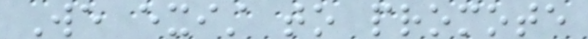We exist to promote
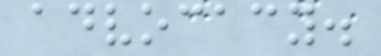advocacy.
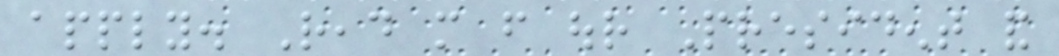apply. Read more from our President and
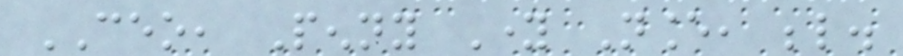CEO, Penny Young Nance, below.
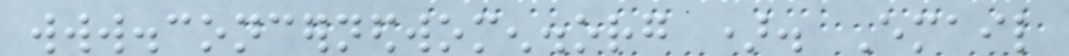www.concernedwomen.org ). Email
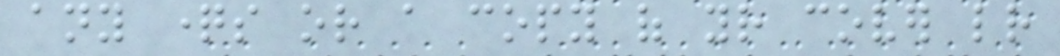any questions or a copy of your cover letter
